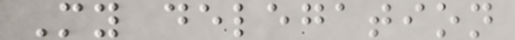My delegation
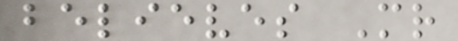believes Mr
